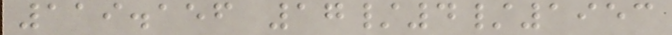119.156 17/4/1953
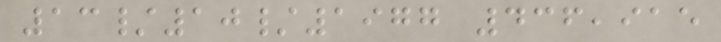13/10/1977 436,915
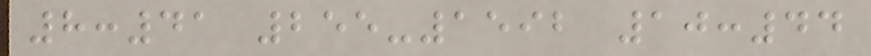8:41 255-1592 10:44
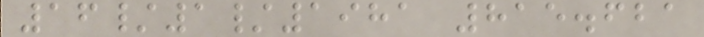16/1/1981 815.621
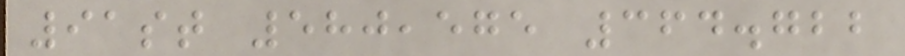91st 580,575 364.722
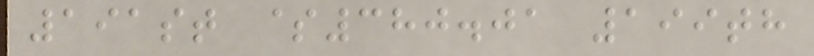191st $380.01 199th
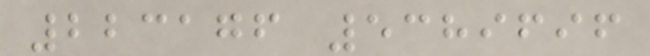223176 5389696
